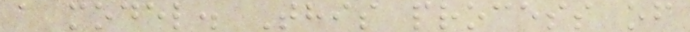a model. This process of
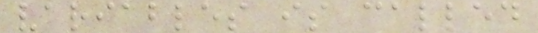variables is called
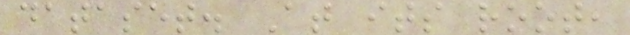dataset. At its root,
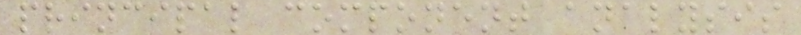principal component analysis
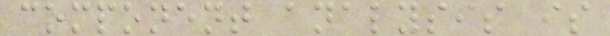component analysis is
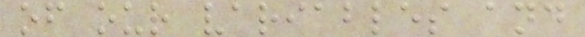of our variables and
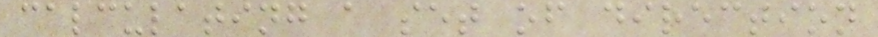calculating a set of direction
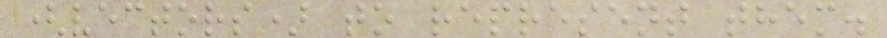(vectors) to represent them.
